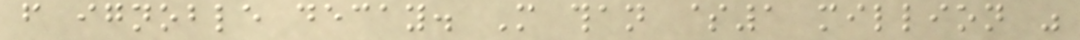from ignoble decay. More than $1 million was
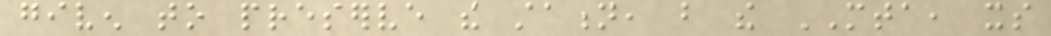given to preserve the station, but the MTA, its
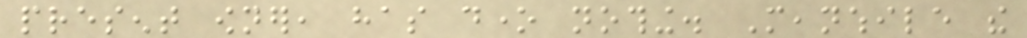present owner, has done nothing. Meanwhile the
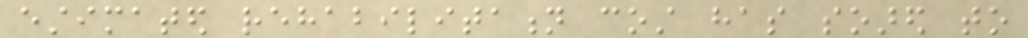estimated rehabilitation cost has soared to
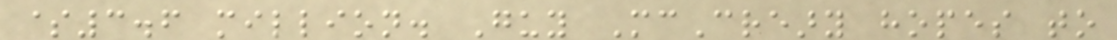$3.6 million. Guy McCreary hopes to
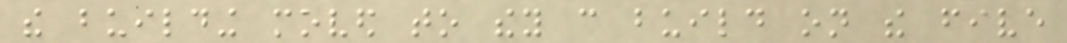the building moved to they can build on the five
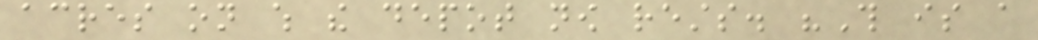acres on which the depot now rests. "This is a
